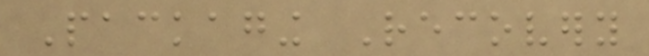Packaging Recovery
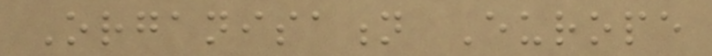Organisation Europe
